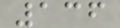136
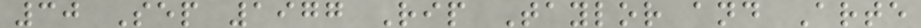30 Sep 1977 Rip Taylor and Arte
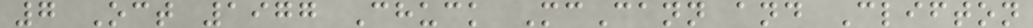7 Oct 1977 Chuck McCann and Clifton
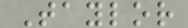Taylor
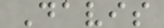Davis
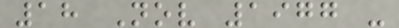18 Nov 1977 -
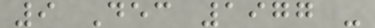9 Dec 1977 -
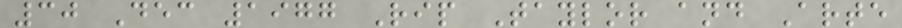30 Dec 1977 Rip Taylor and Arte
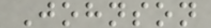Johnson
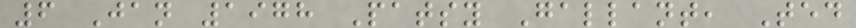6 Jan 1978 Patsy Gallant, Ted
